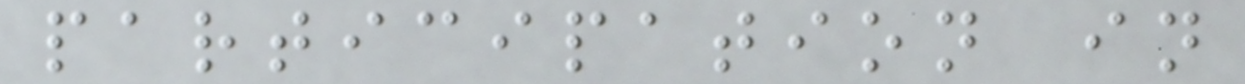participation in
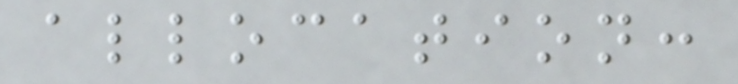allocation:
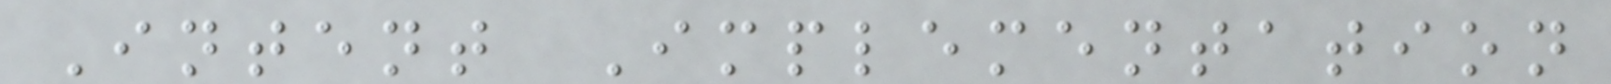Intent Implementation
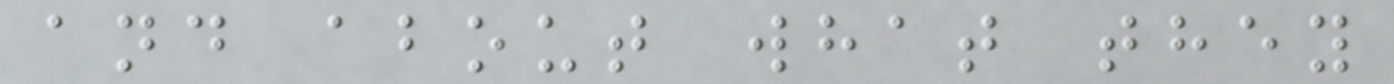and about what they
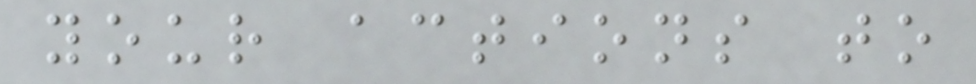your actions to
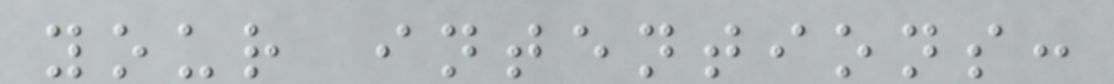your intentions:
